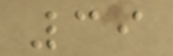39
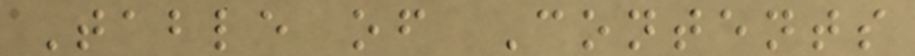Table of Contents
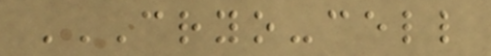CRYO-CELL
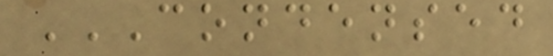CONDENSED
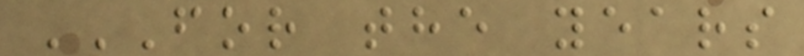FOR THE YEARS
